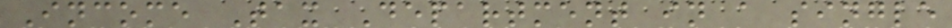Income Tax Department in a single
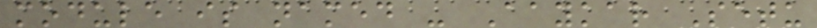module is named - Aaykar Setu
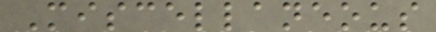Miscellaneous
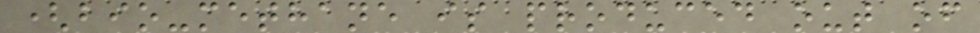(bio-methane is produced out of
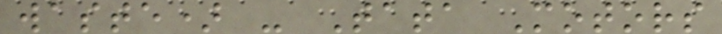waste) - Tata Motors
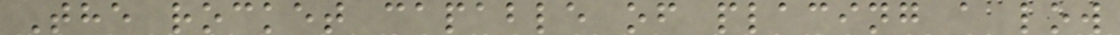The rocket capable of placing a low
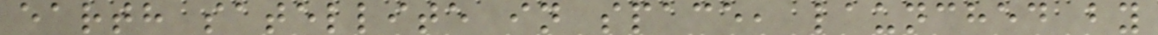earth satellite in space, launched by
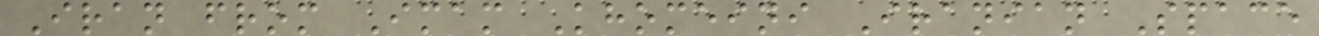Iran from Imam Khomeini Iranian Space
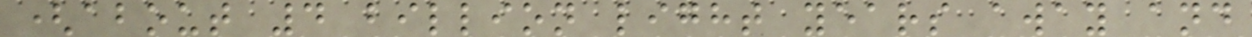(about 4 billion light years away and
